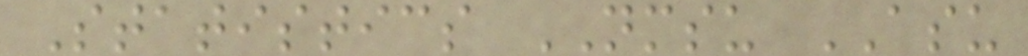Statistics NMSU ASU
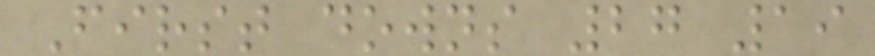First downs 27 19
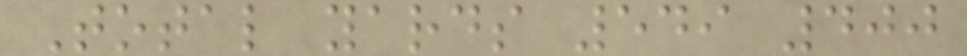Total yards 549 400
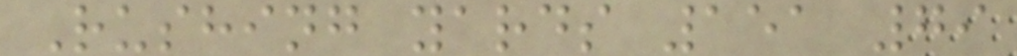Rushing yards 151 79
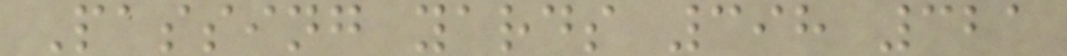Passing yards 398 321
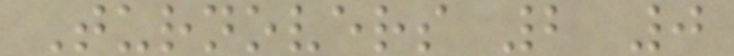Turnovers 2 0
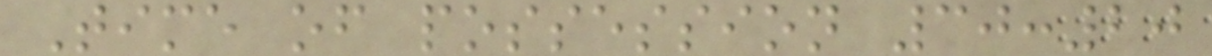Time of possession 30:20
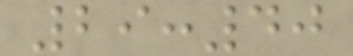29:40
